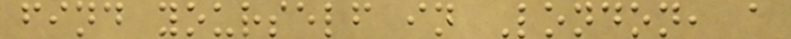find yourself in London, a
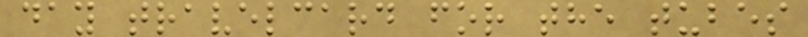day travelcard for the tubes
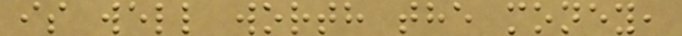is well worth the money,
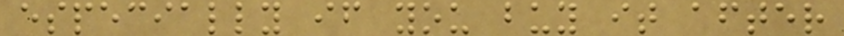especially if you buy it after
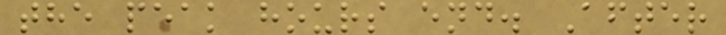the peak hours end. After
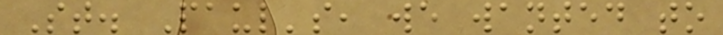St. Paul's, we wanted to
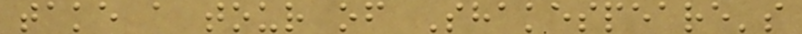take a tour of Shakespeare's
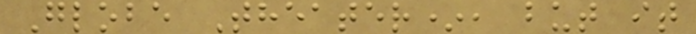Globe Theater*, but it
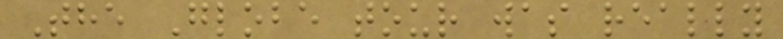The Globe tour was really
